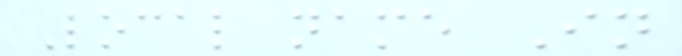Local name In
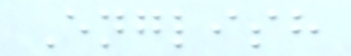English
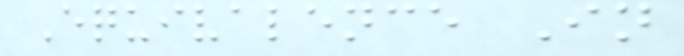Equivalence In
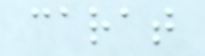carat
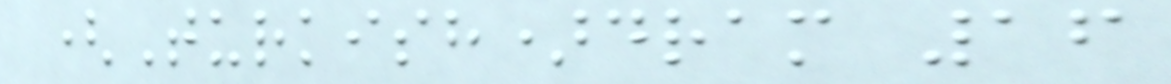(Turkish)dram 16
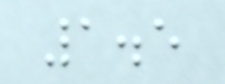1.5
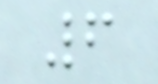6
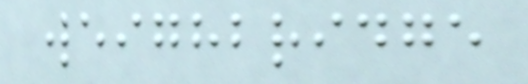weighbridge
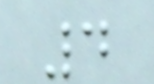4
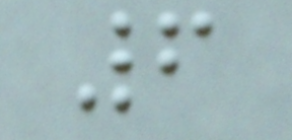6
